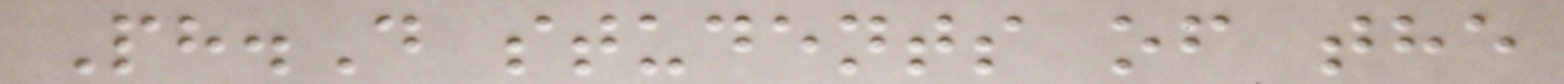Ph.D students of the
